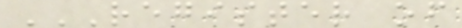REGISTER OF
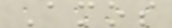Amos
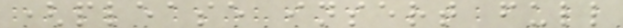(please insert full
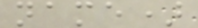name)
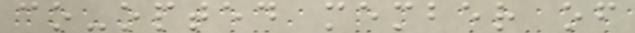co-opted member of
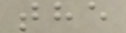the
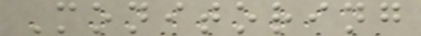Monitoring
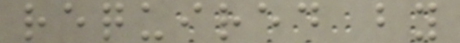required by
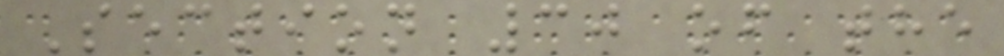Section 30 of the
